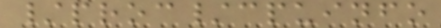/proc/cpuinfo
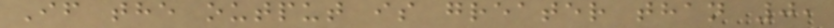If the output is greater than 0,
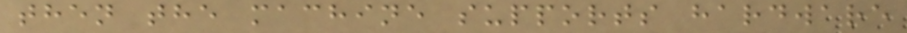then the machine supports hardware
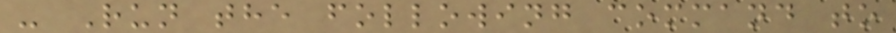- Run the following command to
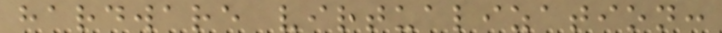hardware virtualization:
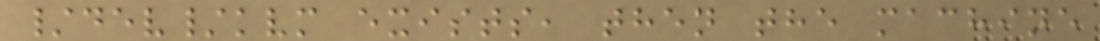/dev/kvm exists, then the machine
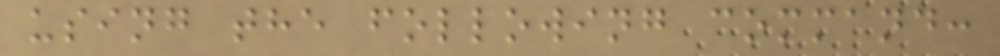using the following command:
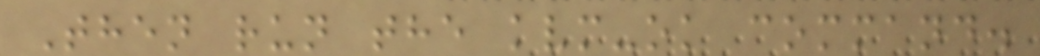Then run the kvm-ok command.
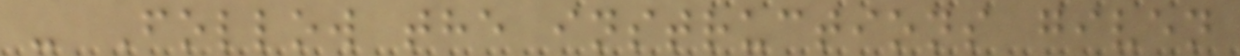- Follow the instructions given
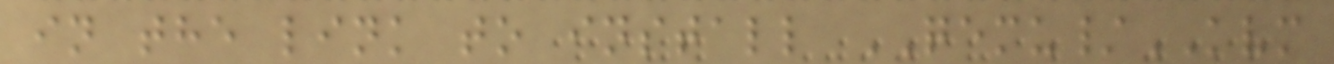in the link to install QEMU/KVM
